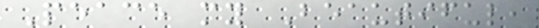Peace my Beautiful,
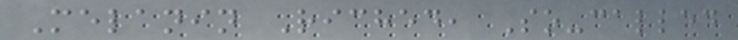Melanin Riched, So-called
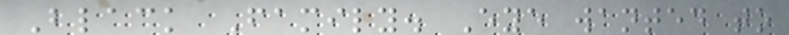Black Family. Eye wanted to
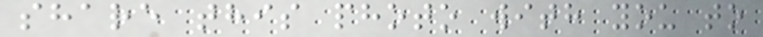share this photo with you to
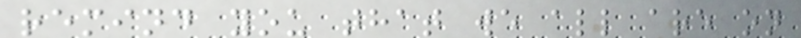remind you that we all are on
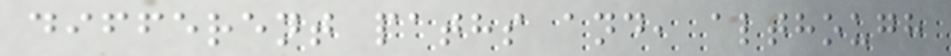different paths and, although
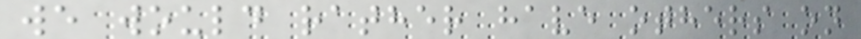we would rather have others on
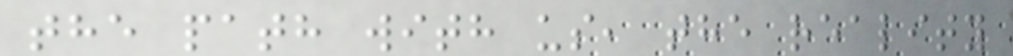the path with us, the reality
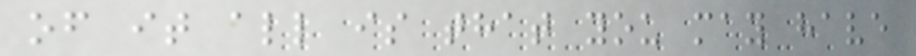of it all is that you may have
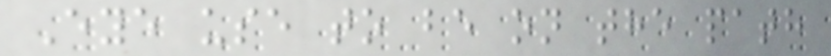Eye use to be on the path
